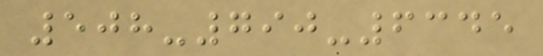508-790-6345
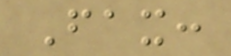Fax:
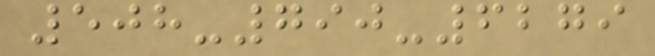508-790-6279
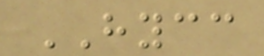HYCC
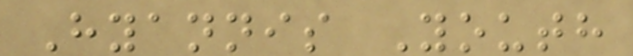Hyannis Youth
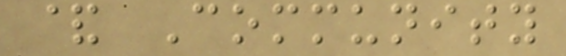& Community
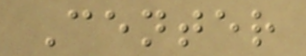Center
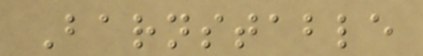Barnstable
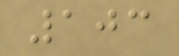103
